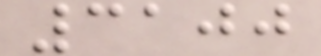3100
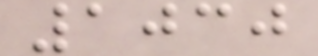1030
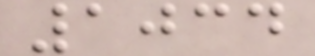1034
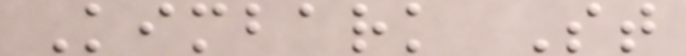Kimbark St
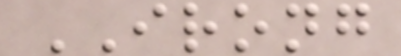IRONG
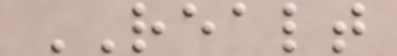REALT
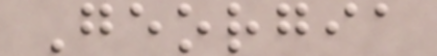Georgia
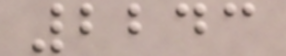2243
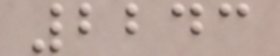2243
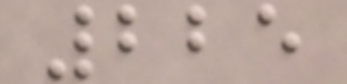225
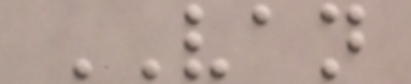VAN
